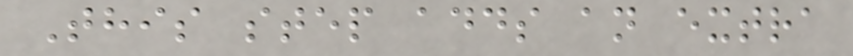This step adds an extra
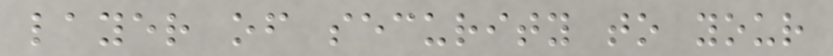layer of security to your
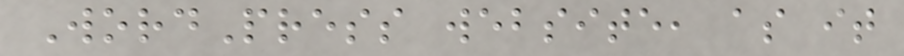WordPress website, as it
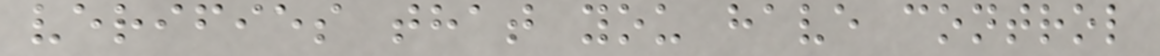verifies that you have control
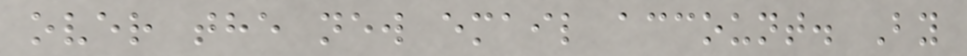over the new email account. By
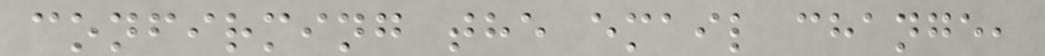confirming the email change,
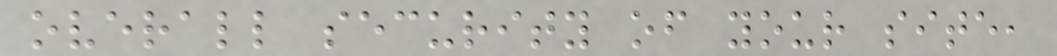overall security of your site,
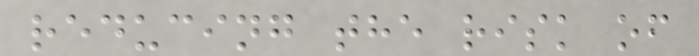reducing the risk of
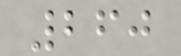260
